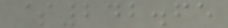$242.65
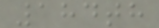184th
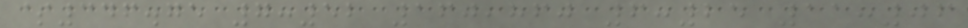$346.75 7:52 160,860 6:25 11:06
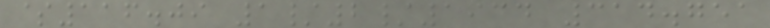$116.09 1/2/1934 314.751
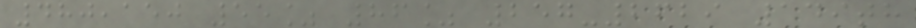480,150 55% 86% 257-2629 149th
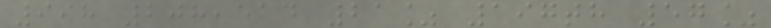998 208,514 21% 197th 57%
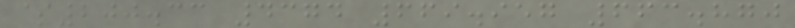$200.33 4374 669.957 663.870
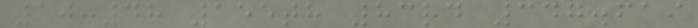10:48 155th 83rd 347.619
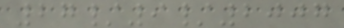27/9/2007
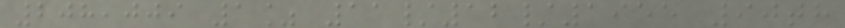208,009 1% 11/12/1955 90th
